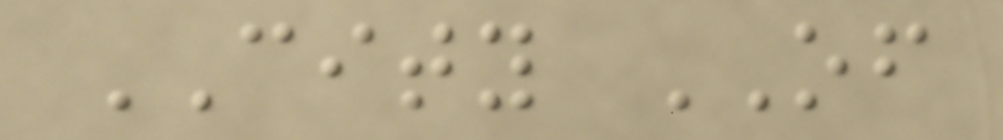CITY OF
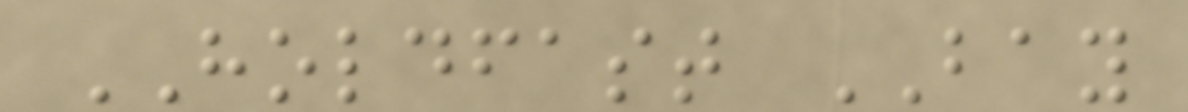HOLDFAST BAY
